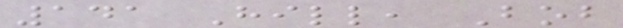141 Hill, Bob
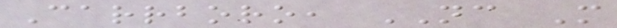Carrboro, NC M
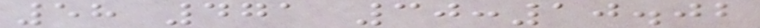58 471 30:10.02
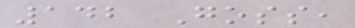142 Goss,
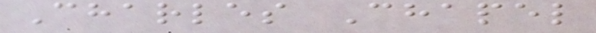Charles Chapel
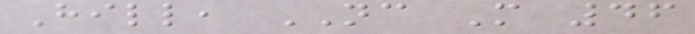Hill, NC M 46
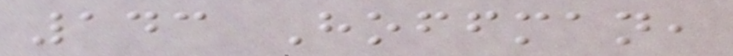143 Hoffman,
